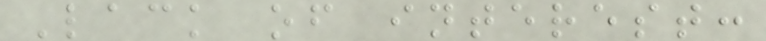Lack of interest:
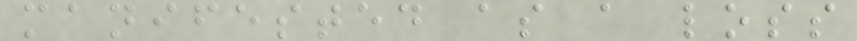manifested as a loss
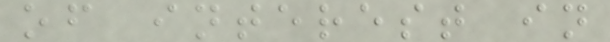of interest in
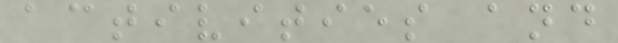activities and
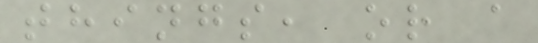things, or a
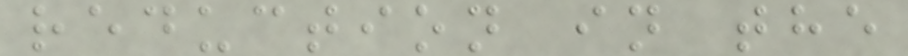reduction in the
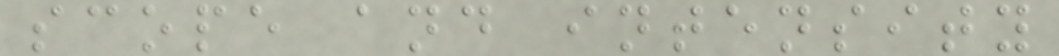scope and intensity
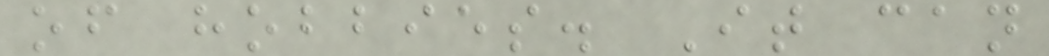of hobbies. It can
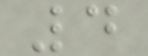4
